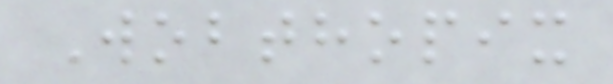Wobthopix
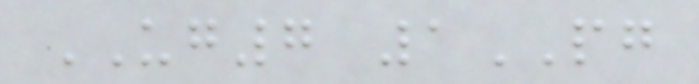UG7 1PG
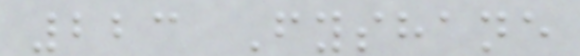223 Fyshane
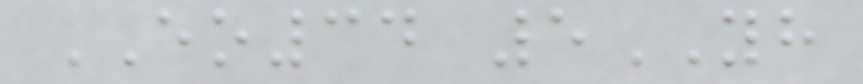EO34 5YH
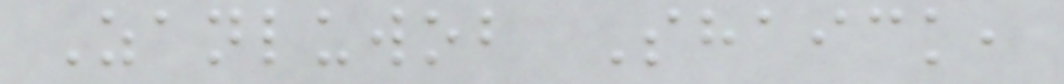Zanluwob Shaick,
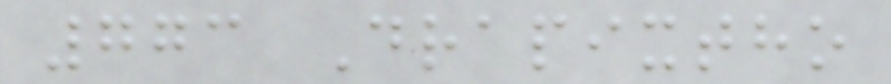773 Drapixtho
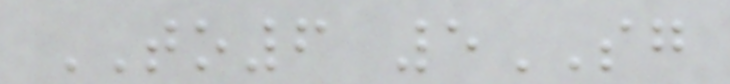TO6 5SG
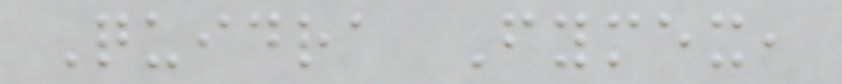Quidra Fymex,
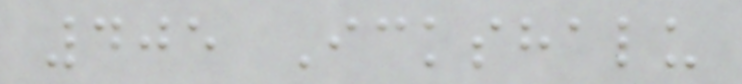405 Ickshalu
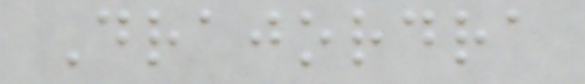Drajordra
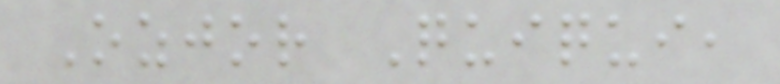Ozjor Quiqui,
